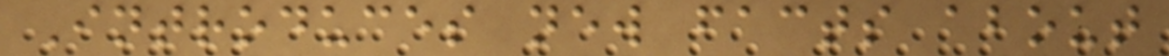Introduces new facts about
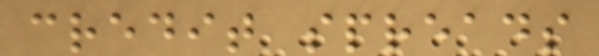credit spreads
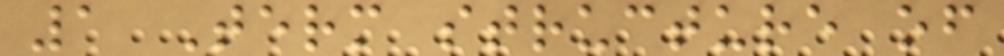1 Term structure of
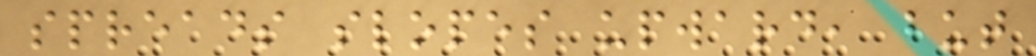spreads slopes upward, but
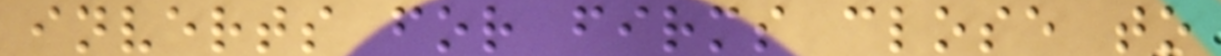inverts for firms close to
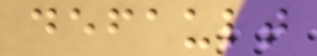default
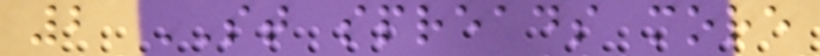2 ST spreads more
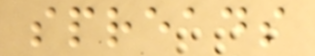spreads
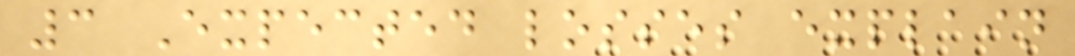3 Expected losses explain
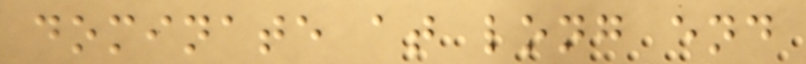dominate at long end
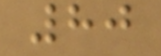80
